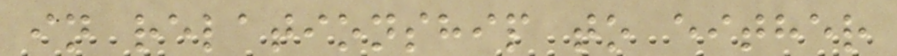in relationship to either
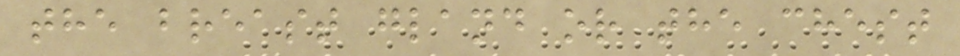the breast gland or the chest
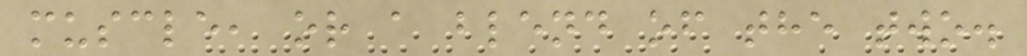muscle, or a blend of the two.
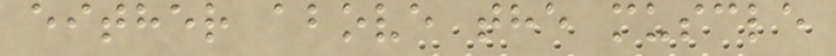either above the muscle
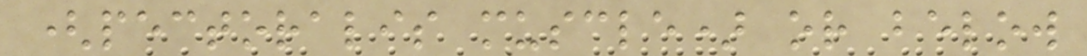(pectoralis muscle) or below
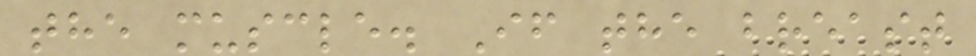the muscle. If the breast
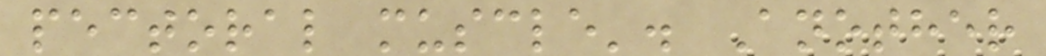pectoral muscle'. Another
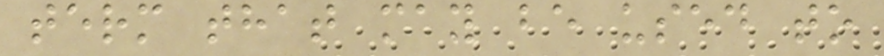term that may be used to
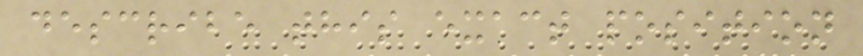describe this exact position
